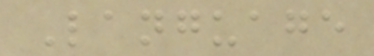Language
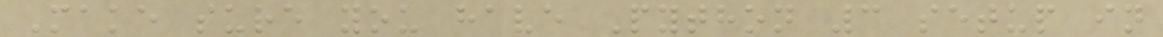Make sure you have Python 3 setup in
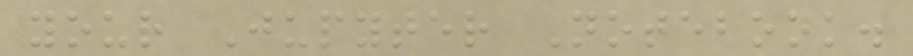your Jupyter Notebook.
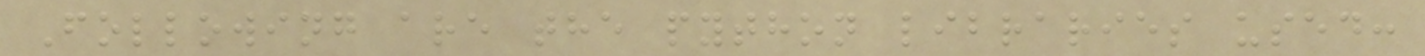Following are the python libraries used:
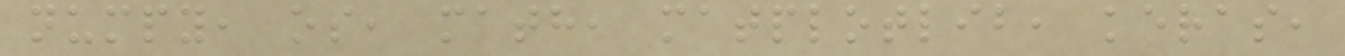numpy, os, math, matplotlib, keras,
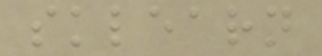sklearn
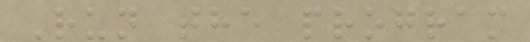Run the program
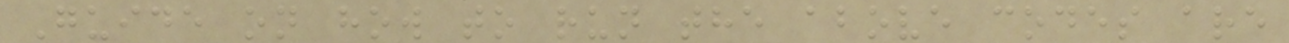Guide on how to run the above codes are
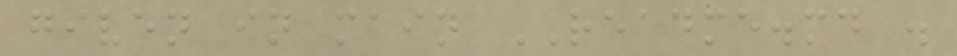given in main README.md .
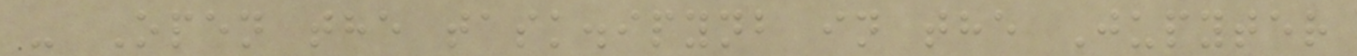- Open the task.ipynb in the Jupyter
